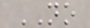NO
